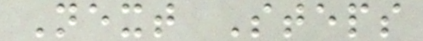Next Steps
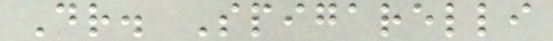Dr. Spigarelli
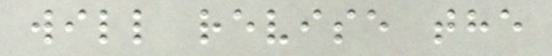will revise the
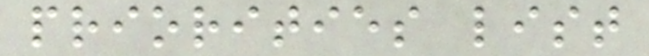priorities list
